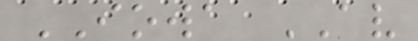IOWA AV
